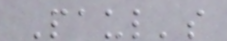Paul's
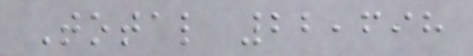Total 22,698
